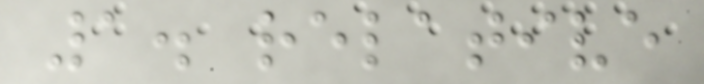1. relative
